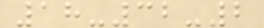18-32-2
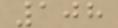108
